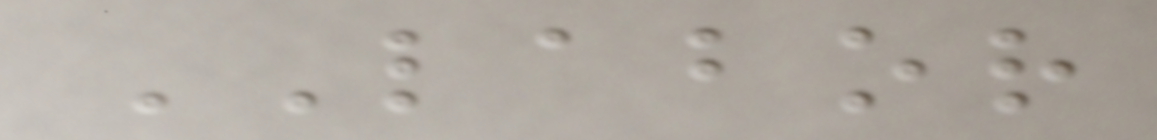LABOR
